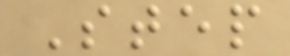Step
